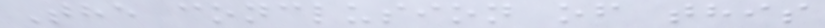The conclusion of this
